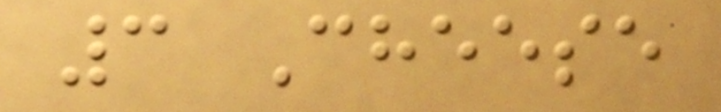3 Cheese
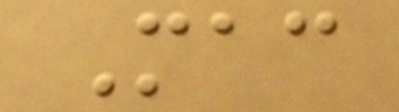Mac
